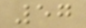57
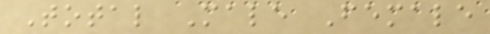Total Male Female
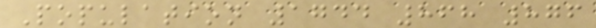Population 1744 868 876
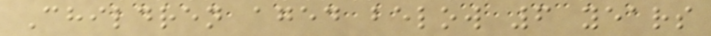Children aged below 6 years
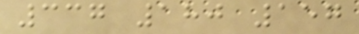337 180 157
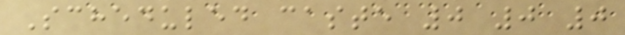Scheduled caste 0 0 0
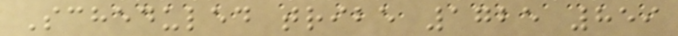Scheduled tribe 1725 859
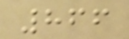866
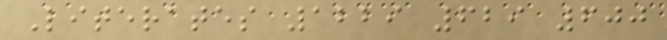Literates 1229 629 600
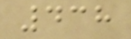438
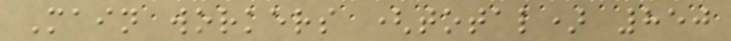Main workers (total) 850
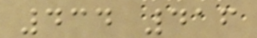434 416
